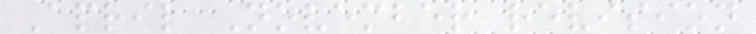April November revision
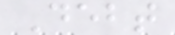Debt
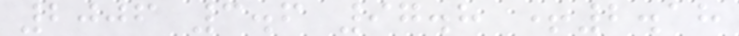2006 3.6 97.8 +2.18
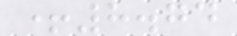+8.74
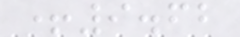+9.62
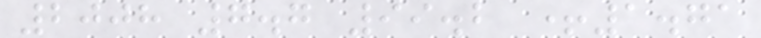2008 7.7 99.2 +1.71
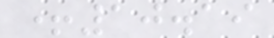+10.19
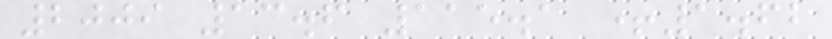2009 13.6 115.1 +1.62
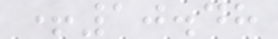+10.48
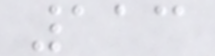113
